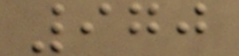970
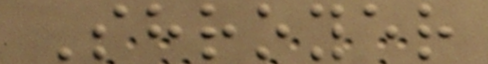Shroyer
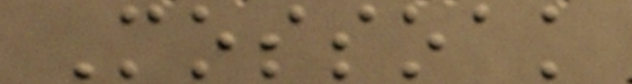Mossoak
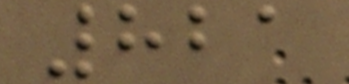821
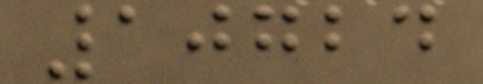10724
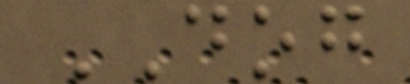DOG
